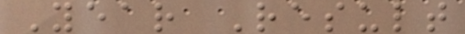Year Result
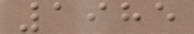1985
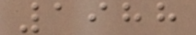1988
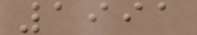1991
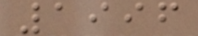1996
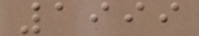1999
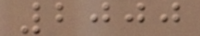2000
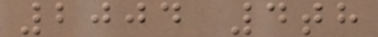2004 4th
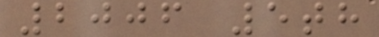2006 5th
